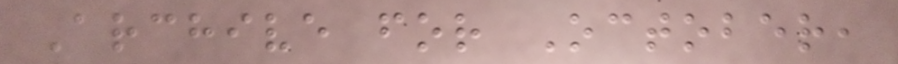Archive for October,
